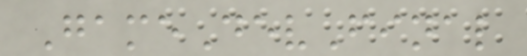GameDevFinal
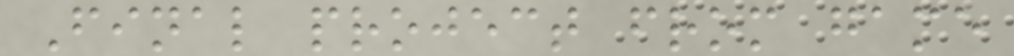Final project from game
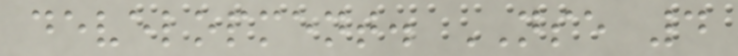development. NSE 4
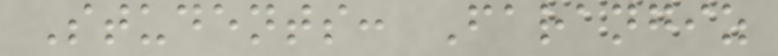Students: Farangiz
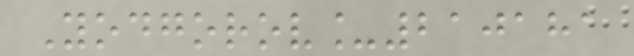Yodgorov_210181
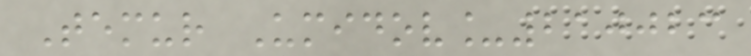Temur Umidov_210023
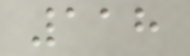118
